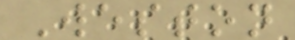Weston
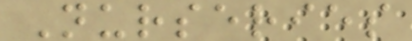Nurseries
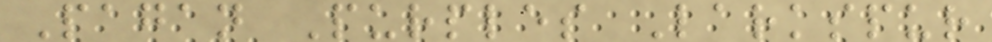Pagan Purples Larkspur
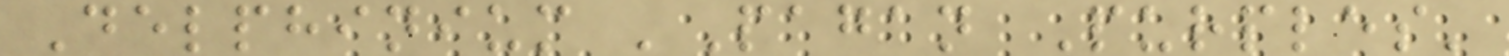Delphinium 'Pagan Purples'
